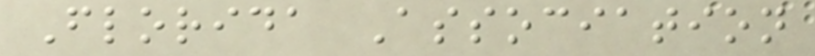Florida Association
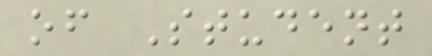of Student
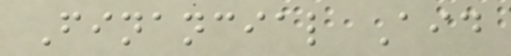Financial Aid
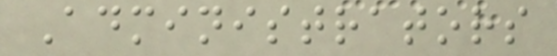Administrators
